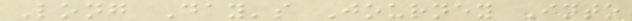Long Day's Journey Into
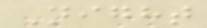Night
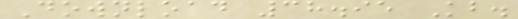Download 38.95 Kb.
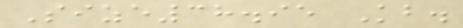Size38.95 Kb.
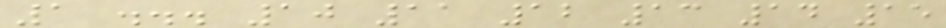1 ... 10 11 12 13 14 15
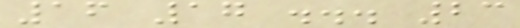16 17 ... 23
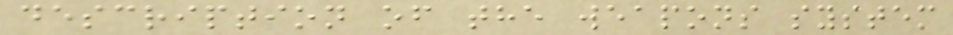description of the weapons system
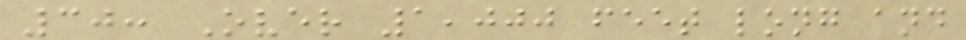30: Over 1,000 feet long and
